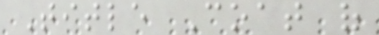Title Coat of
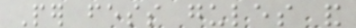Per fess gules and
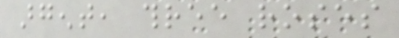argent, three roses
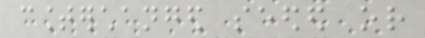counterchanged seeded or
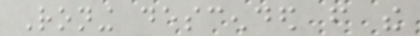Roning descended from the
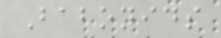Babonids
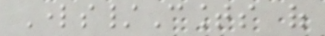Lords/Counts of
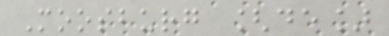Moosburg [de]
